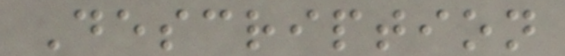Description
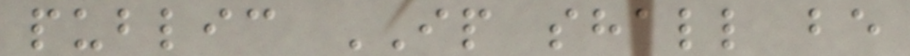public IP shall be
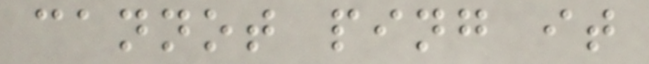cannot ping it
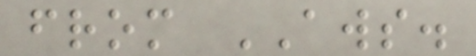from AWS.
